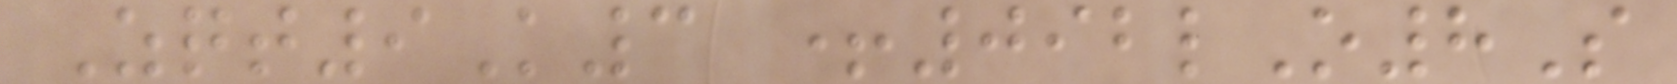Zqt9K3 +092lO8S
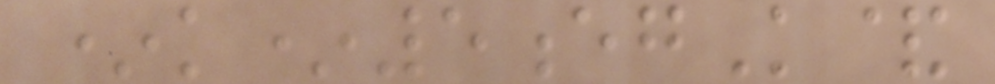*k*5egK&
